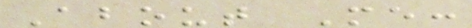About Me:
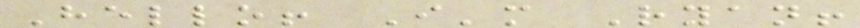Hello! I'm Ryan!
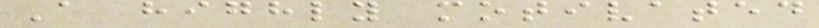A highly motivated
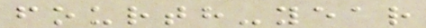fourth-year
